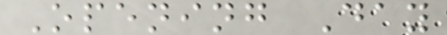Opening Day
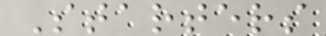Starters
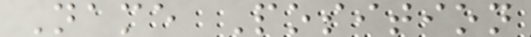Name Position
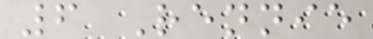6 Rennie
